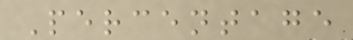Percentage
